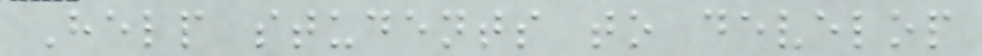Help students to develop
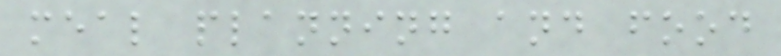meal planning and food
